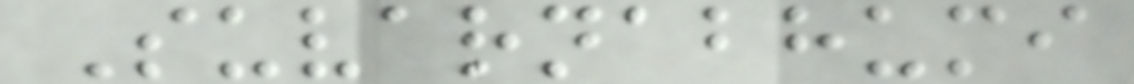Suvarnabhumi
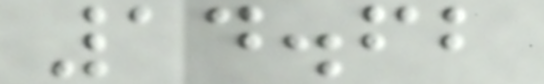14.62
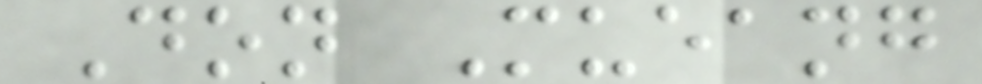Don Mueang
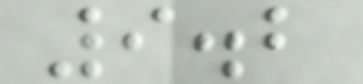9.2
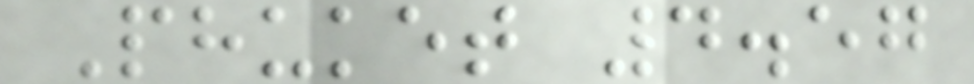Phuket 4.57
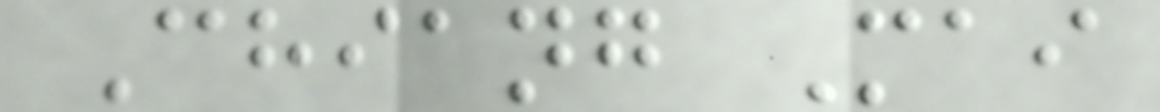Chiang Mai
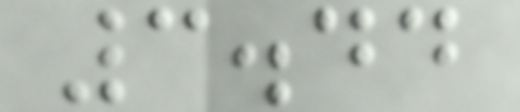3.44
